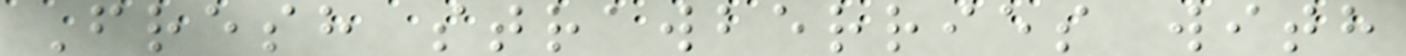Fresh strawberries with
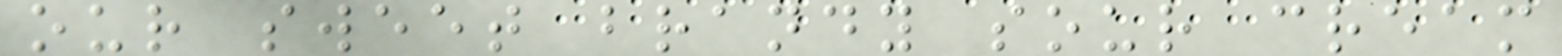our sweet brandy sour cream
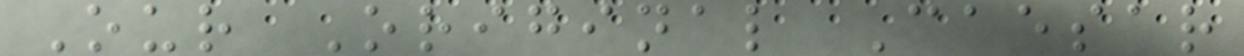Our Original Caesar
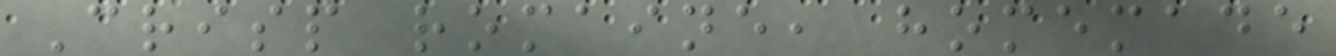Crisp romaine, homemade
